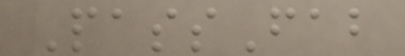PassFab
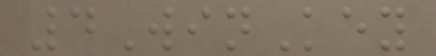4WinKey
